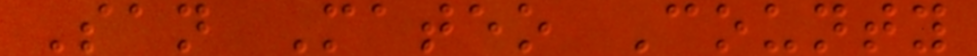San Mateo County
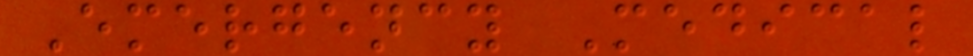Emergency Medical
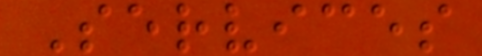Services
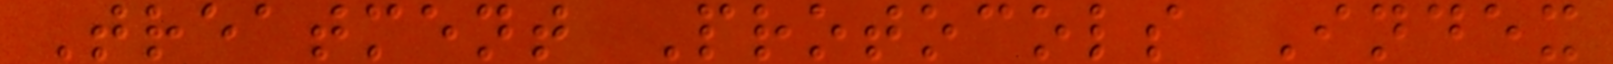Treatment Protocols Index
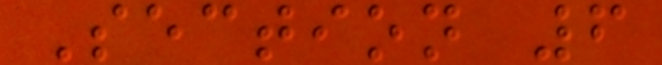Section 6
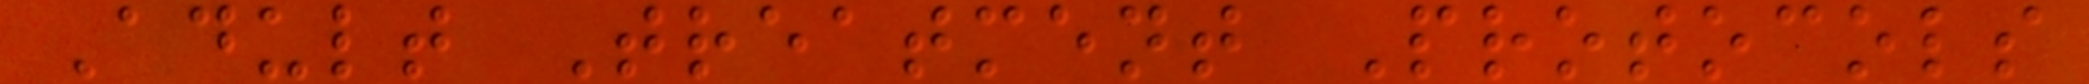Adult Treatment Protocols
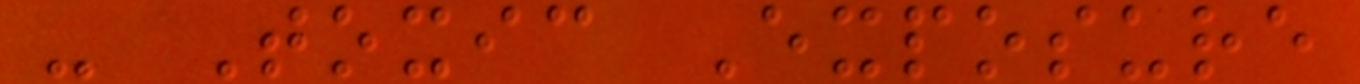- Toxic Exposure
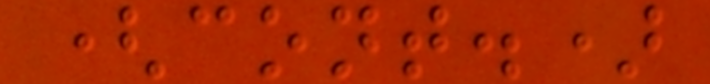(cont.)
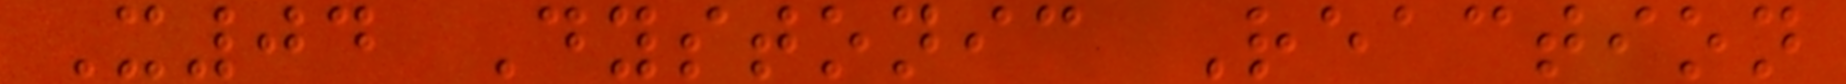X04 Dystonic Reaction
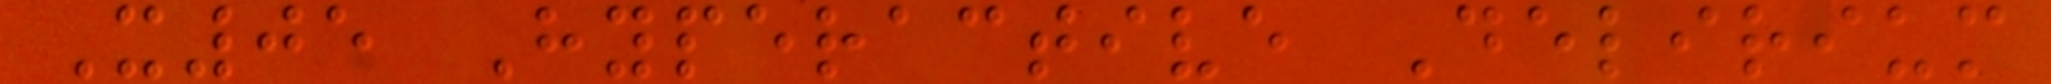X05 Hyperactive Delirium
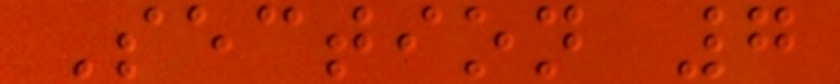Section 7
